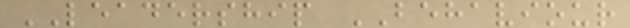LEADERSHIP BEHAVIOUR
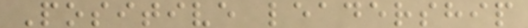Positive leadership
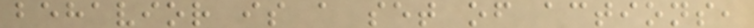behavior is a set of actions,
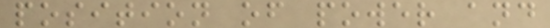position of power and
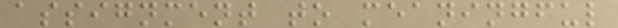assignment to meaningful
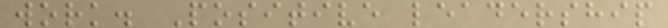work. Positive leadership
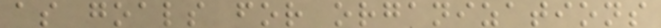as goals for organizations
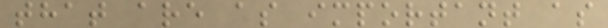that are as important as
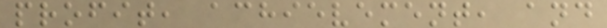profit, achievement, and
